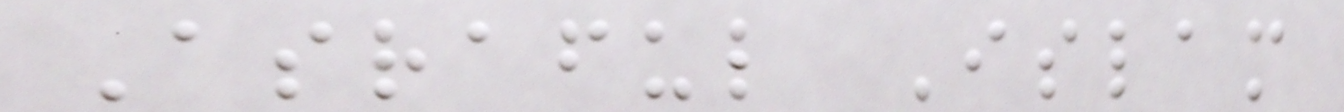Asraful Islam
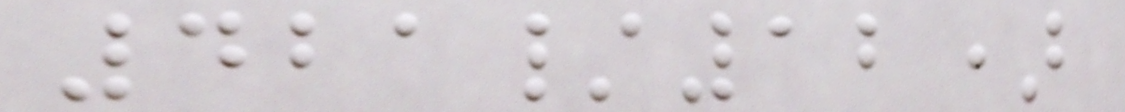421/12)
